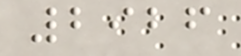2926
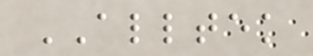ALLTEK
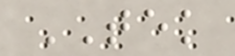TEK
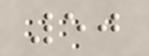50
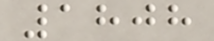1808
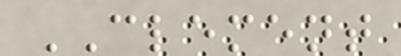CLEMENT
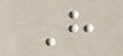H
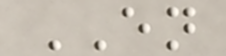EN
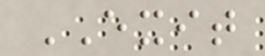EXIT
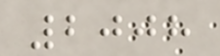2008
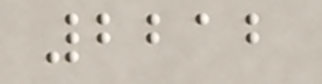2212
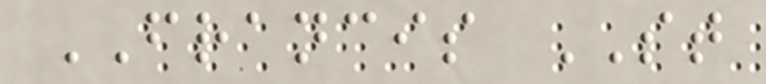FRANCIS ST
